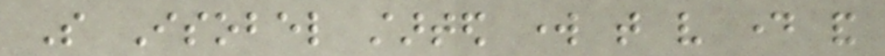So Isobel started work that very day and
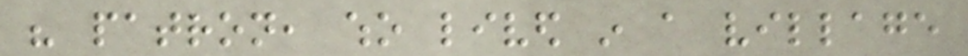his patron, who lived in a village
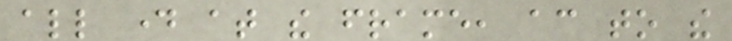all day at the frame, according to the
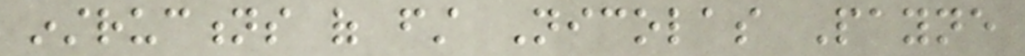instructions of first Nicolas Payne
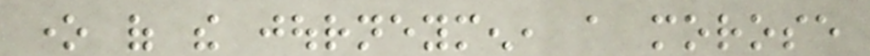one of the journeymen, a morose
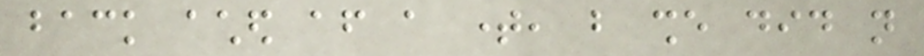back ached after a time, but she did not
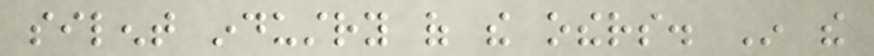silent industry of the others. In the
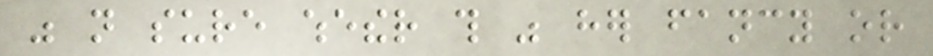was not sure whether this was her fancy or
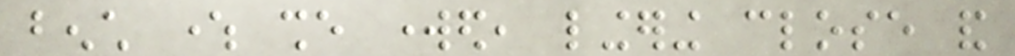bench where she worked, lingering close and
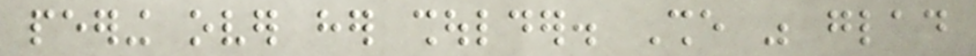peering over her shoulder. She was glad
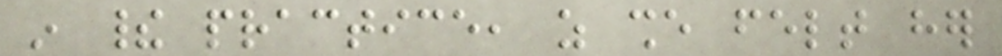in their practice, as she felt her
